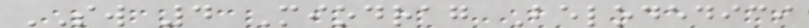SW 4 Miodrag Belodedici
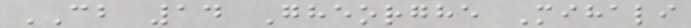CB 14 Gheorghe Mihali
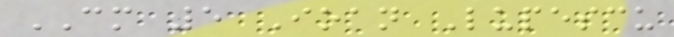CM 5 Ioan Lupescu
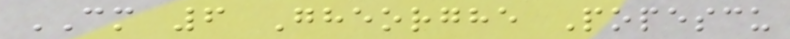CM 6 Gheorghe Popescu
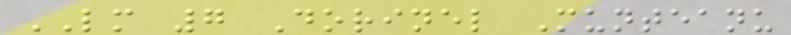LM 7 Dorinel Munteanu
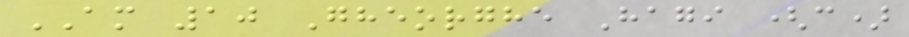AM 10 Gheorghe Hagi (c)
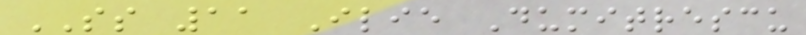SS 11 Ilie Dumitrescu
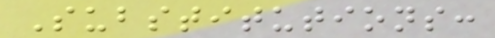Substitutions:
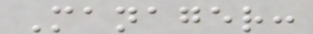Manager:
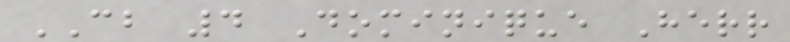CB 4 Dominique Herr
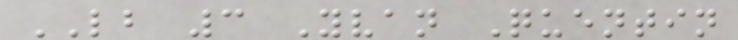LB 3 Yvan Quentin
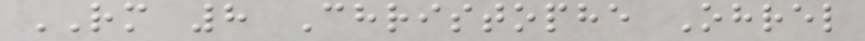RM 8 Christophe Ohrel
